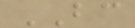BC
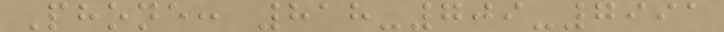Phone: 818-709-7991
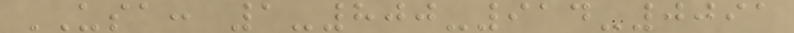USA: 1-800-914-0091
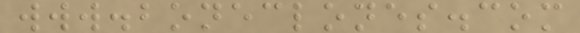www.boneclones.com
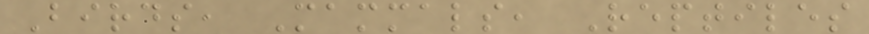Birds, Mammals, Reptiles
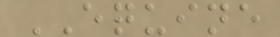EQUINE
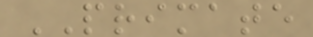PRIMATE
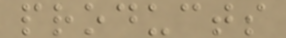products
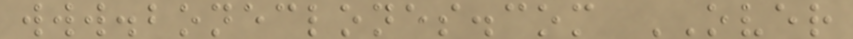www.boneclones.com OVER
